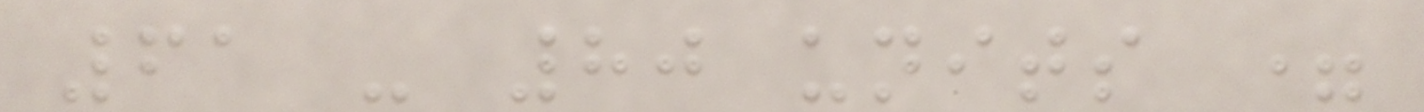61 - 80 units =
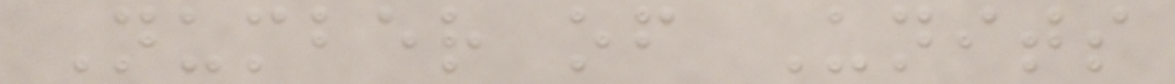Number of Units
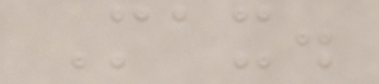Max.
